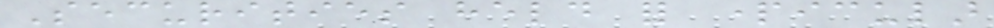Securities held for particular
